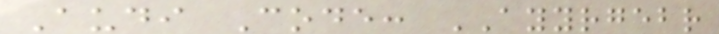Audi Code: AYYRGEBR
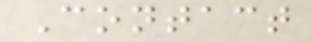Contact
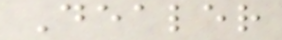Dealer
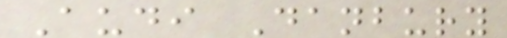Audi Danbury
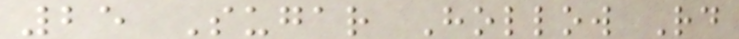25 Sugar Hollow Rd
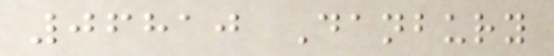06810 Danbury
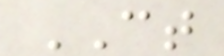CT
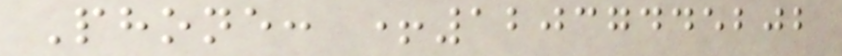Phone: +12037445202
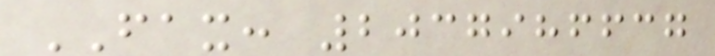FAX: 2037986637
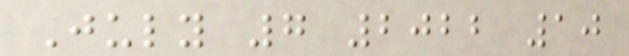July 7 2022 10
